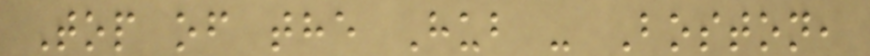Top of the Hub - Boston,
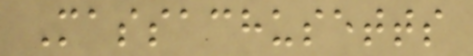Massachusetts
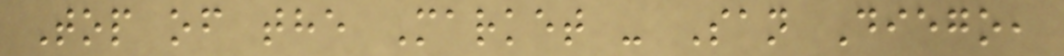Top of the Market - San Diego,
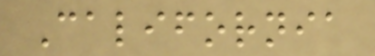California
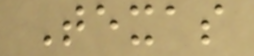Texas
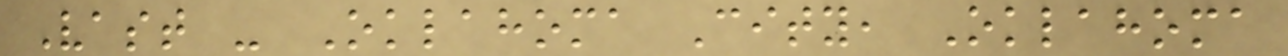Vast - Oklahoma City, Oklahoma
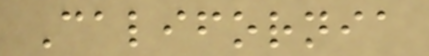California
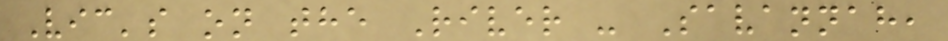Vic's on the River - Savannah,
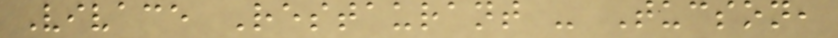Vivace Restaurant - Tucson,
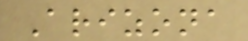Arizona
